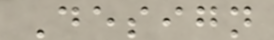Design
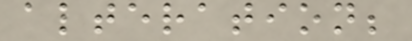alteration;
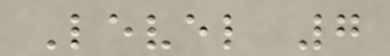Level 7
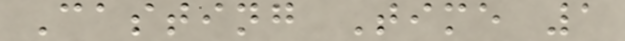Casting Time 1
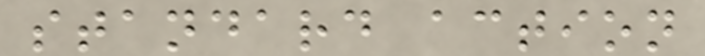standard action
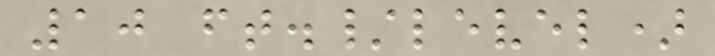10 ft./level)
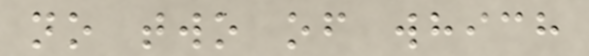no two of which
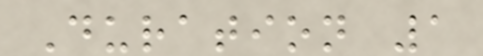Duration 1
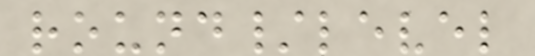round/level
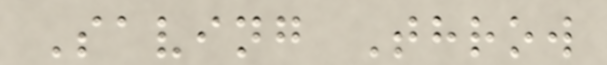Saving Throw
